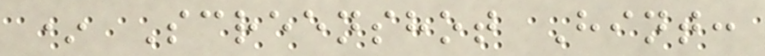* Screenshot Hint:
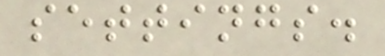settings.
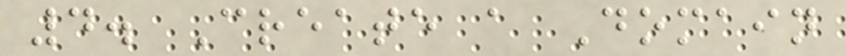4. Create a Domain
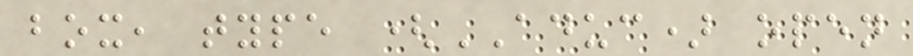box, type (ADUC) open
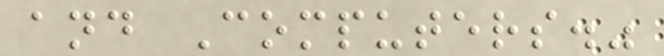and Computers."
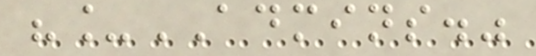"_ADMINS."
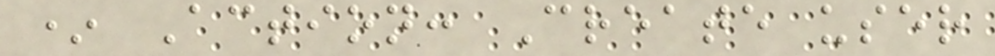* Action: Create user
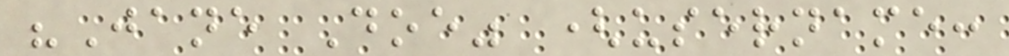"Jane Doe" (username:
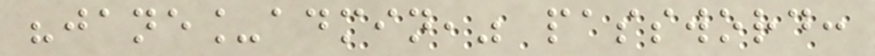"jane_admin," password:
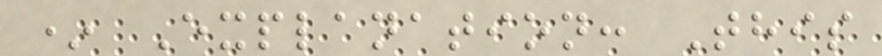* Explanation: This
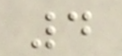4
